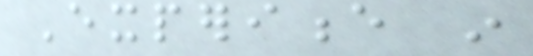Experience in
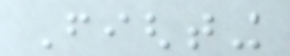Fighting
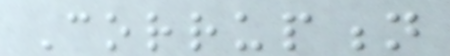Corruption
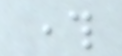through
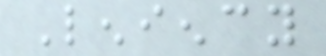Leniency
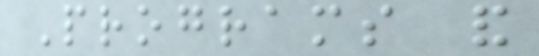Programs and
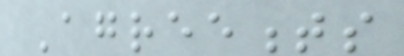Agreements
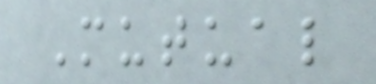Mutual
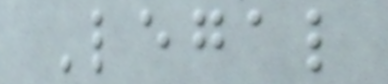Legal
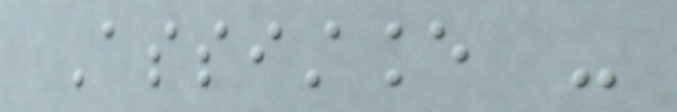Assistance -
